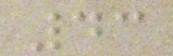43
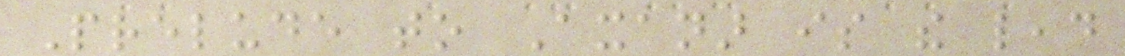Prelude to Axanar is the lead
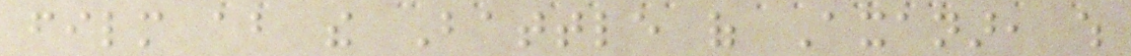film about the Battle of Axanar, which
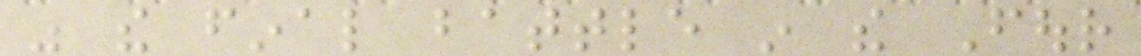was the final battle in the Four
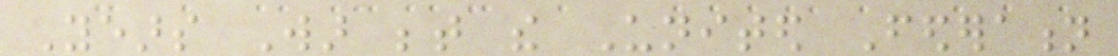Years War between the United Federation
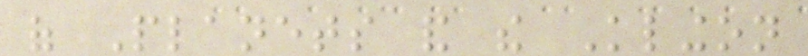of Planets and the Klingon
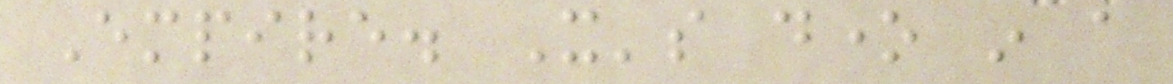Empire. It's done in a
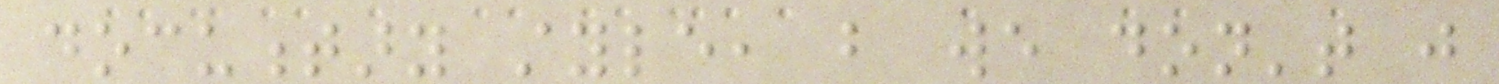documentary style, but we don't just
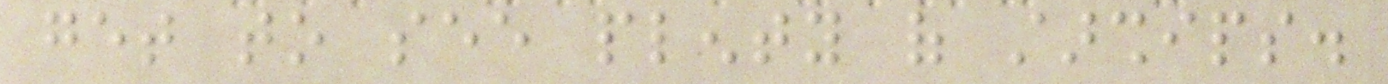get to see plenty of starships.
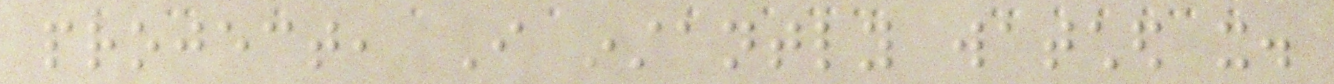project, I instantly watched it.
